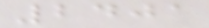2401
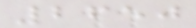2650
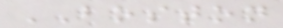BOSTON
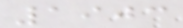1903
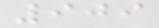909
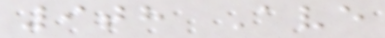9th Ave
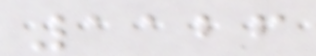1126
